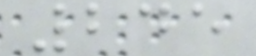245
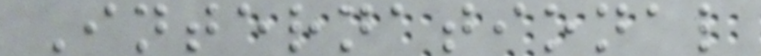International
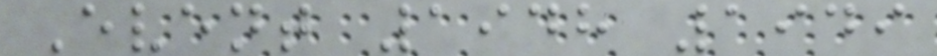Event 1948 1949
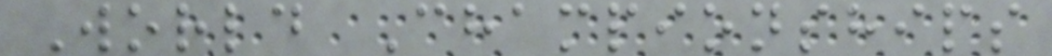World Championships
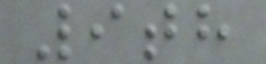9th
